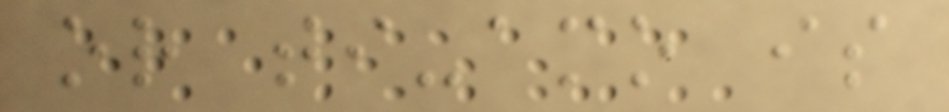or ti-amo is
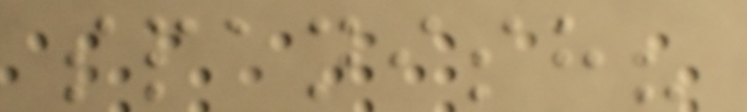spanish?
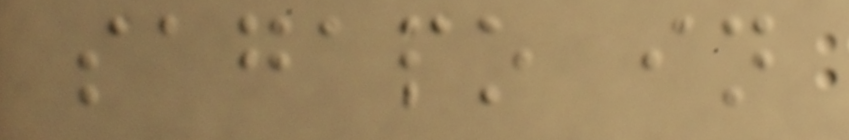sagapo in
